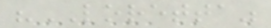"LORETTA"
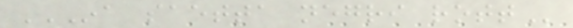INA SAETTA NEGRI ROTT
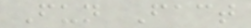Fun Fact
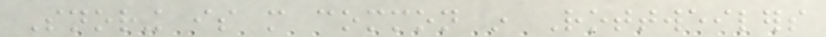Snoring is more common in Rottweilers
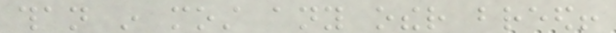than in most any other breed!
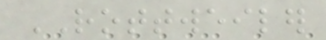ROTTWEILER
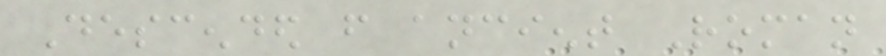Descended from ancient Roman
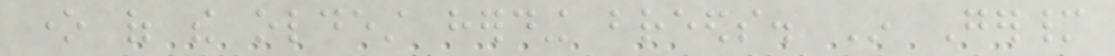one of the oldest herding breeds. In Germany
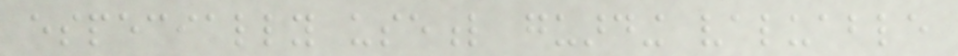especially useful guarding valuable
